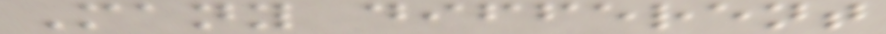Many different
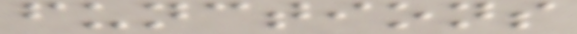functions
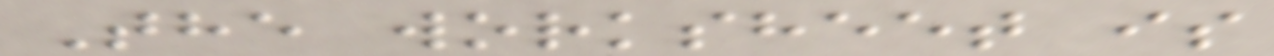The worksheet is
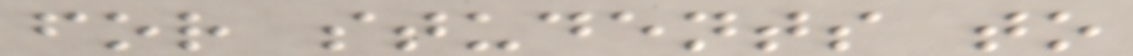for students to
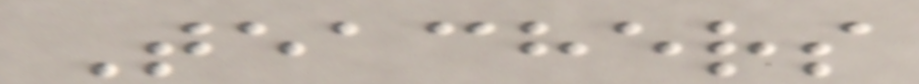Teachers
